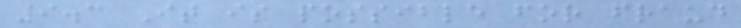9.3 It is possible for fraud
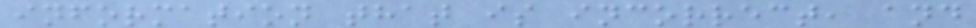information that is incorrect, and
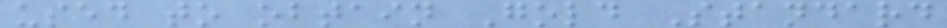used to obtain Gold Standard
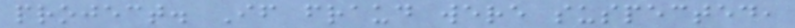project. If fraud were suspected,
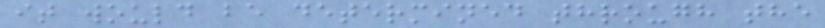it would be determined through the
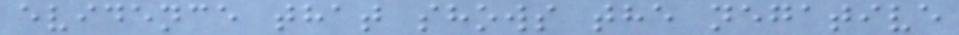evidence that shows the negative
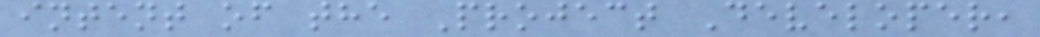intent of the Project Developer,
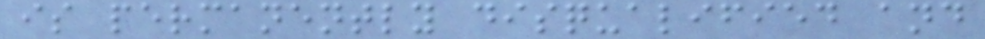is permanently disqualified and
